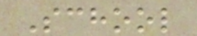School
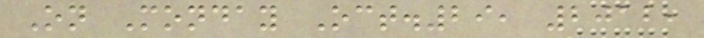On Monday Oct.29, 2012,
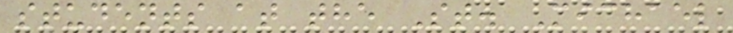students at the St. Michael
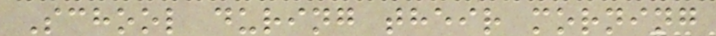School during their morning
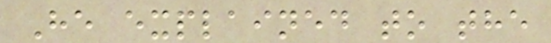He explained to the
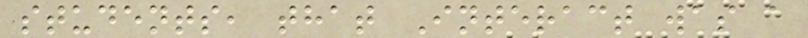students, that Interact was a
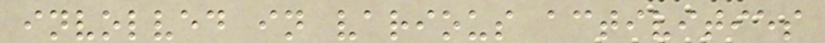involved in various activities
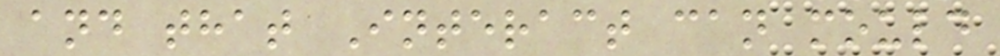and that Interact can mould
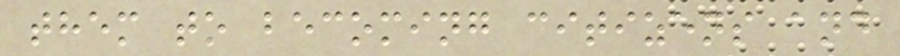them to becoming citizens and
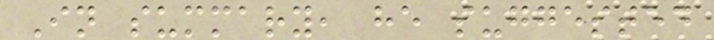In summary, he suggested
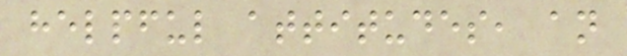helpful attitudes, an
